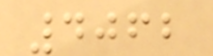4062
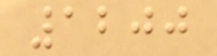1200
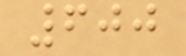600
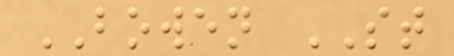BOWEN ST
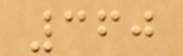360
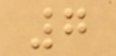7
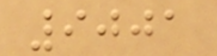9001
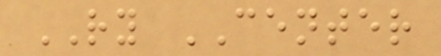RY CENTER
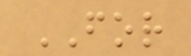FOR
